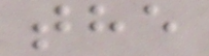the
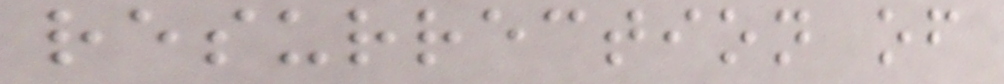resurrection of
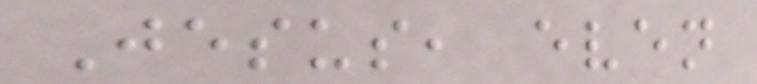Jesus, even
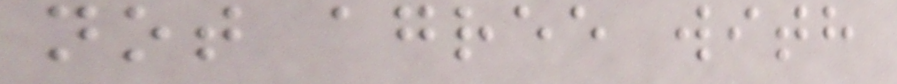not agree with
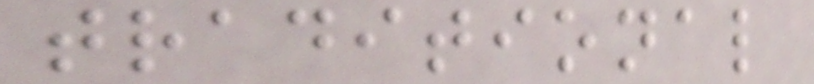traditional
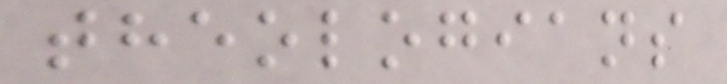theologians
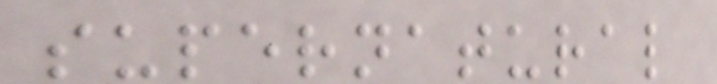supernatural
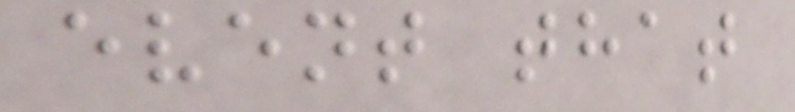event that
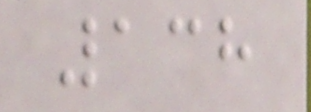138
